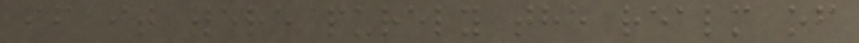if it were purely the realm of
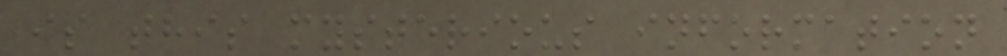is this mysterious information
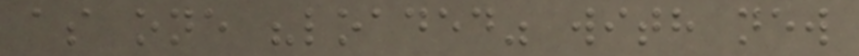as one "loaded" with new
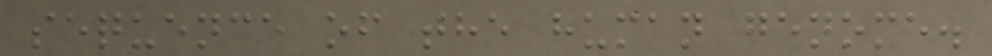sequence of the human genome.
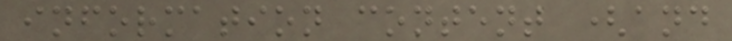information content (and
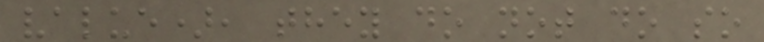value), they do not do so
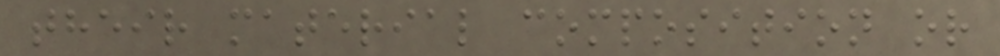their material composition or
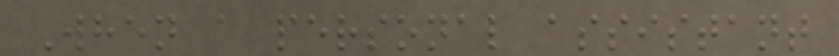When a personal assistant
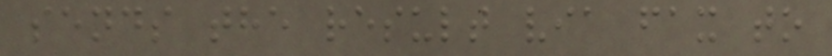sends the result via fax to
